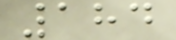184
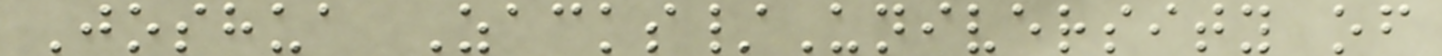Joshua Zacks/University of
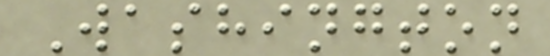Washington
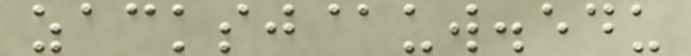zacksj@uw.edu
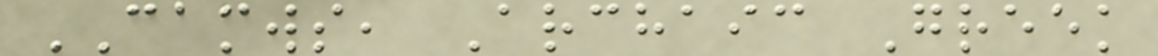CAMWS, Archaic Greek
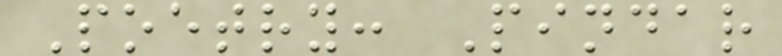Poetry: Pindar
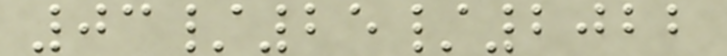03/25/2022
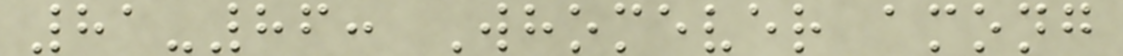81-86: Whomever among
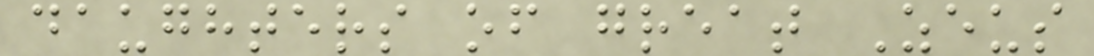daughters of great Zeus
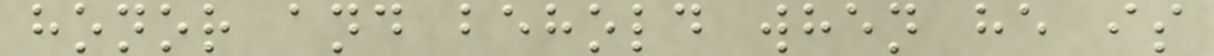honor and behold when he is
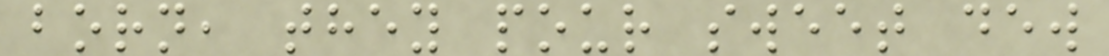born, they pour sweet dew
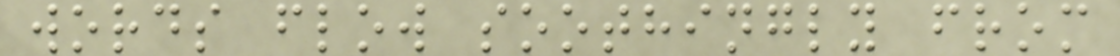words flow soothingly from
